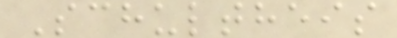Schultheis
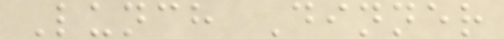Lunch Dinner
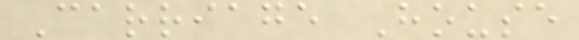Carriage House
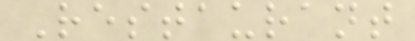Restaurant
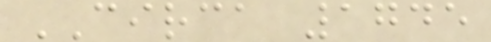CIRCA 1745
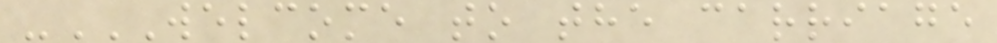-WELCOME TO THE CARRIAGE
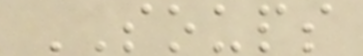SOUPS
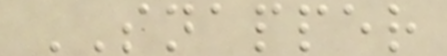SNAPPER
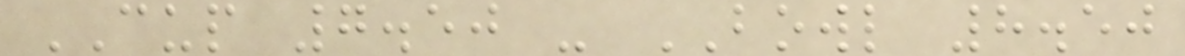CUP 7.50 - BOWL 8.50
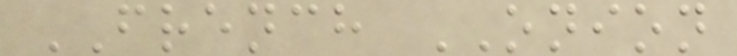FRENCH ONION
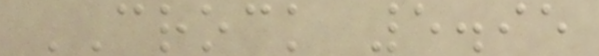CROCK 5.95
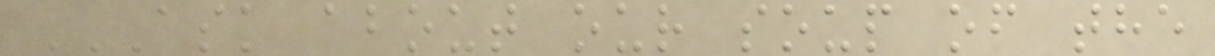ASK ABOUT OUR SOUP OF THE
